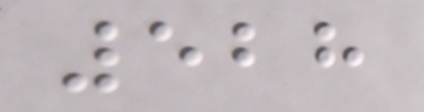528
